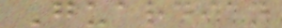Guardian
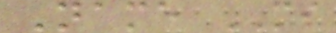Name MI
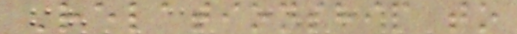Relationship to
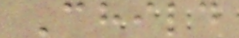Child
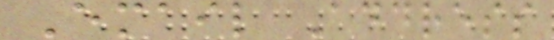Email Address
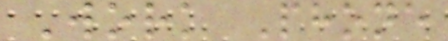Work Phone
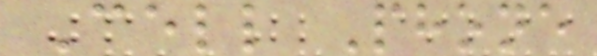Cell Phone
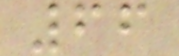66
